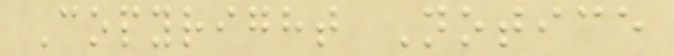Copyright Notice
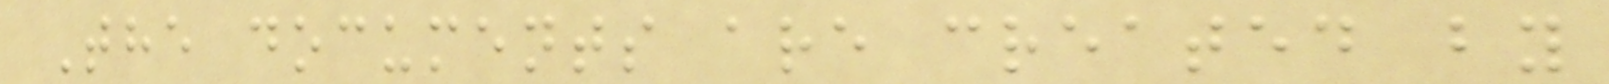The documents are created by
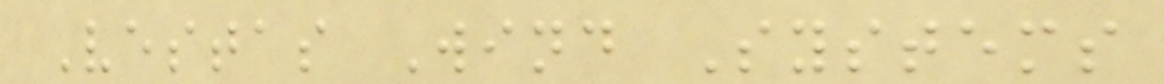Vestas Wind Systems
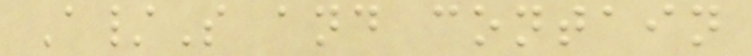A/S and contain
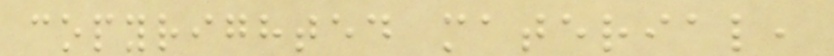copyrighted material,
